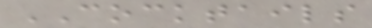COCKTAILS
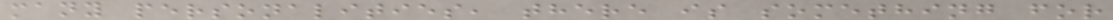many personalities, there is something for
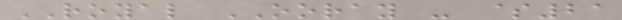ROYAL OORAY - $21
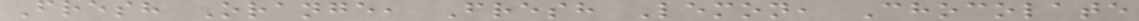Fresh Orange, Fresh Lemon, Chocolate
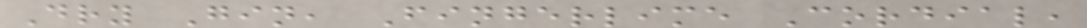Dry Gin, Fingerlime Cordial,
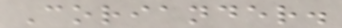Coriander.
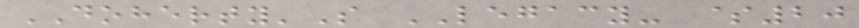DOHERTY'S LEGACY- $20
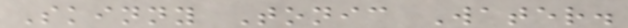Skinny Tonic Water.
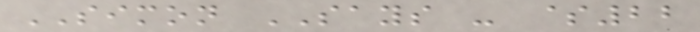SIMON SAYS - $22
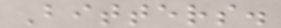Bitters.
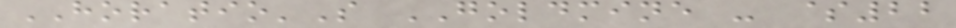HORATIO'S GOLDMINE - $22
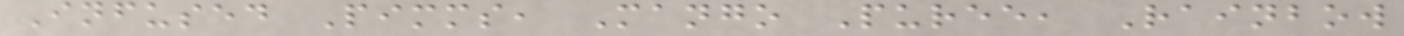Infused Pimms, Mango Puree, Rainbow
